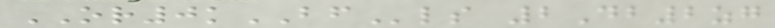OR0kBFls 2Db2zg
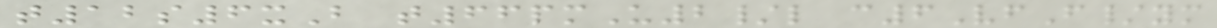t12s6xB t66pmU2/l c6VfF/ym
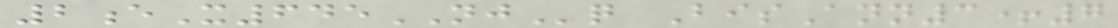2eX645NJq BisAnn3+7
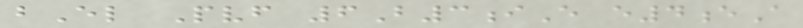bEl Pvf 6B3iE e4eA
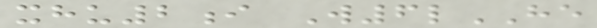xhu2i W6lHE
